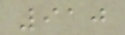910
